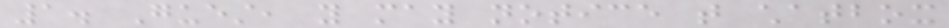1. Guest, you may notice that chatbox
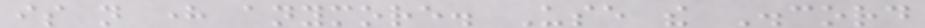is not here anymore. Use the Discord
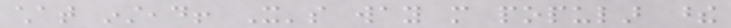chat instead! It's way more popular these
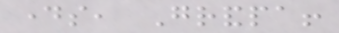days, Grandpa!
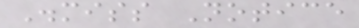Dismiss Notice
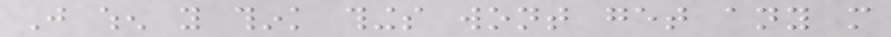Just when you think things wont get any more
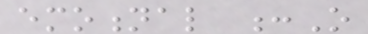emotional :O
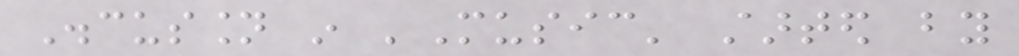Discussion in 'Music' started by
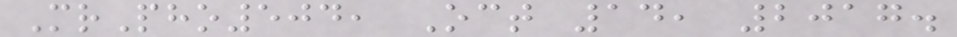MrPho504, Oct 14, 2017.
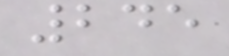245
